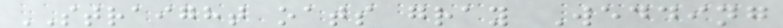STRAIGHT oats gray Wedding
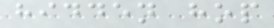hidden hop
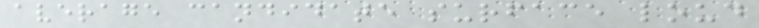average candidate surface loud
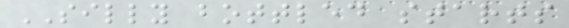SILLY bottled starts
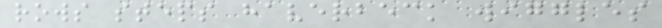rows steps haverbeck wiggles
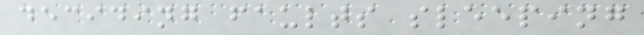deciding faults sleeping
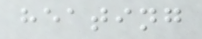heating
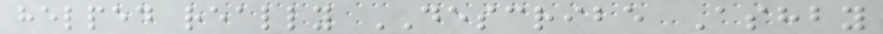helped really DESCRIBE Ashby
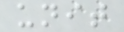unit
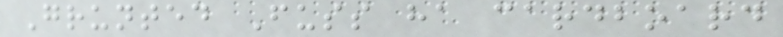Grunted Fuss ha cardboard
